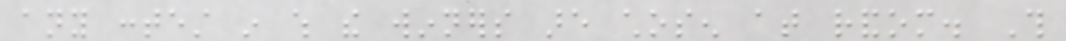any contest in which the winners are chosen at random. This
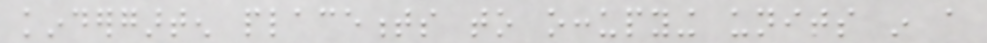kindergarten placements to occupying units in a
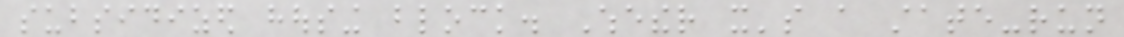subsidized housing block. Whether it's a state-run
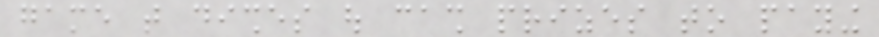game that dishes out cash prizes to paying
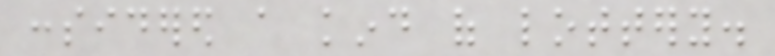considered a kind of lottery.
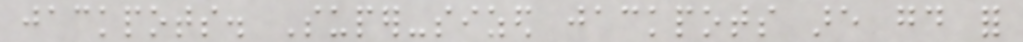jackpots. Super-sized jackpots are good for
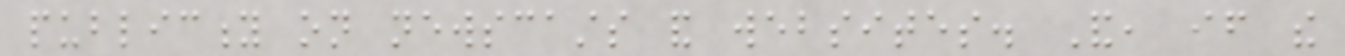publicity on newscasts and websites. And, if the
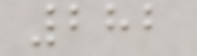282
